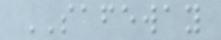SAFEWAY
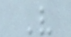V
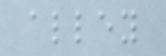alley
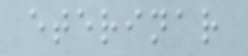eterinar
